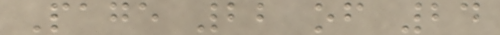Page 22 of 24
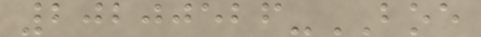20200526-BOE
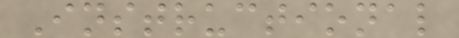Instructional
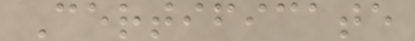Certificate
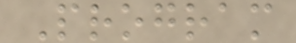Program
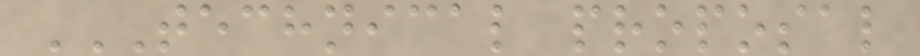TECHNICAL PROPOSAL
